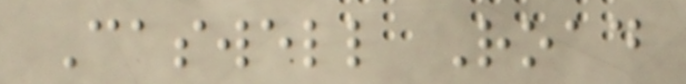Caswell Road
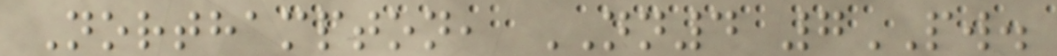Northampton, NN4 7PW.
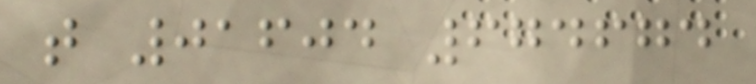t 01604 674674
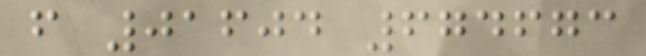f 01604 674673
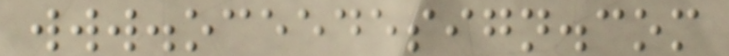www.oceedesign.com
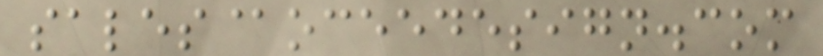sales@oceedesign.com
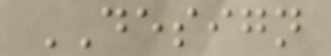DESIGN
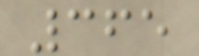365
